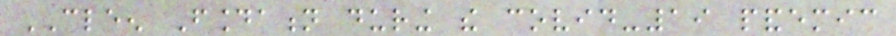CLEEN Foundation during the covid-19 pandemic
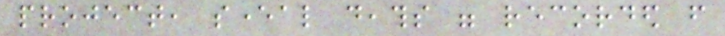project, several deaths were recorded from
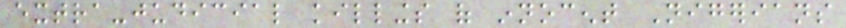extra-judicial killings of innocent Nigerians
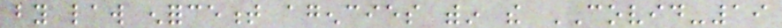by law enforcement agencies within the COVID-19
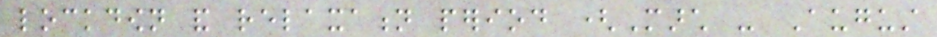lockdown and relaxation period (March - August
